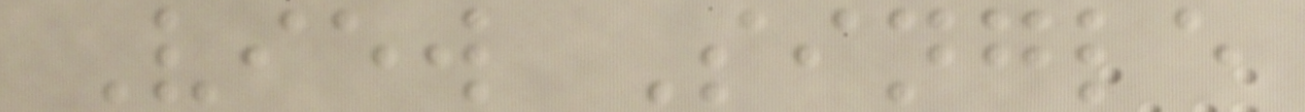View Single
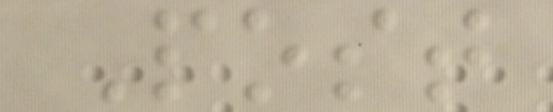Post
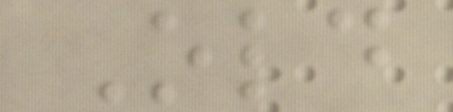Old
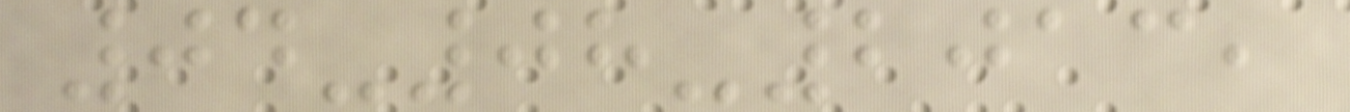04-08-2013,
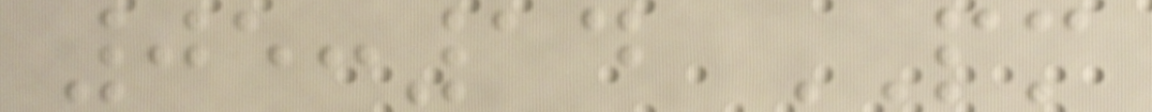05:14 PM
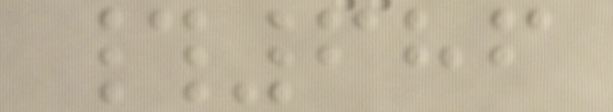#686
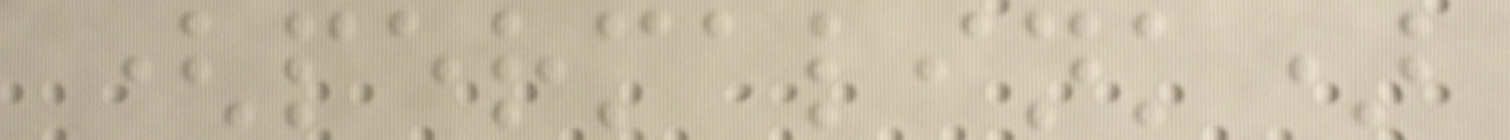(permalink)
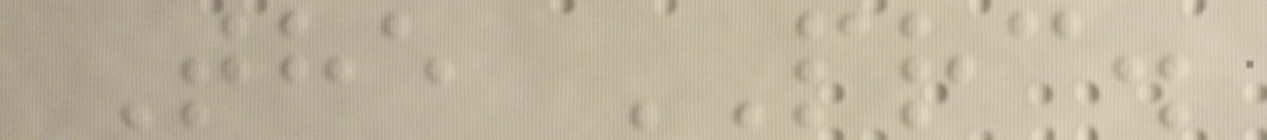The PRC.
